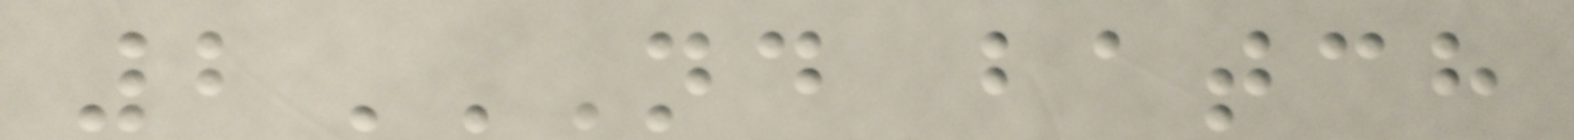2ND BATCH
